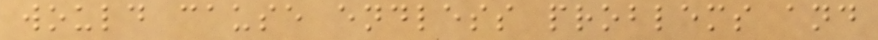would cause endless problems and
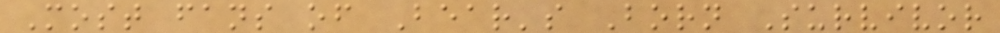Most fans of Bear's Born Survivor
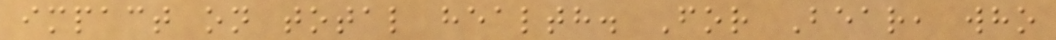impact on total health. For Bear, who
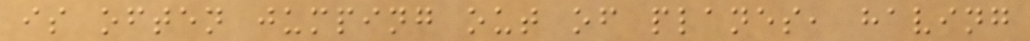is often jumping out of planes, having
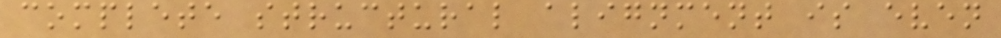complete structural alignment is even
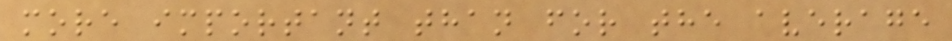more important than for the average
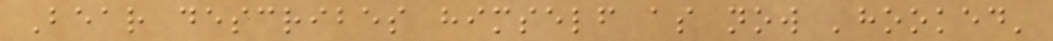Bear describes himself as now 'hooked'
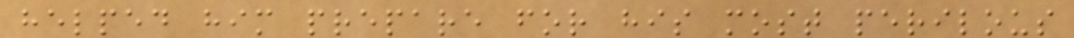helped him prepare for his most perilous
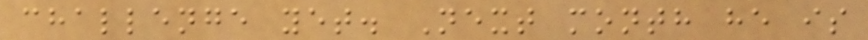challenge yet. Next month he is
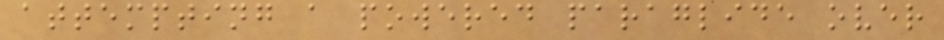attempting a powered paraglide over
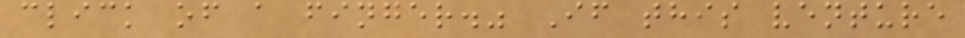click of a finger." If this venture
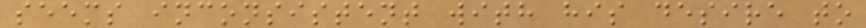seems inconsistent with his desire to
